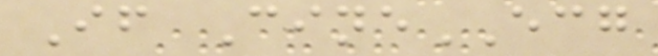If CineECG
